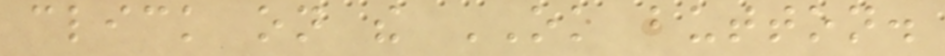click on the OK button.
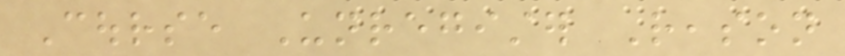Course Unregister Reason
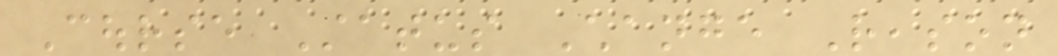Course Status Change Reason
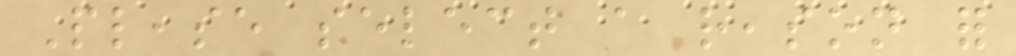Please select a reason for
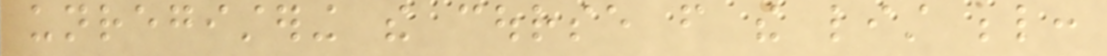unregistering the course from the list below:
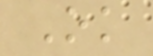Ok
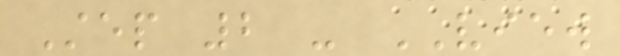Step 2 - VIEW
